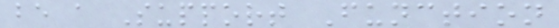be a Support Function
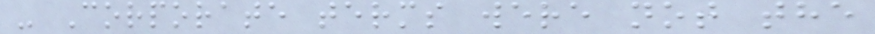- Corporate terms were not the
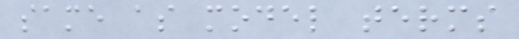same as model terms
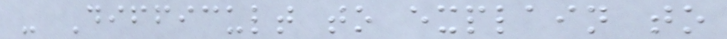- Difficult to explain to
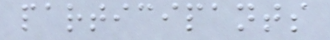participants
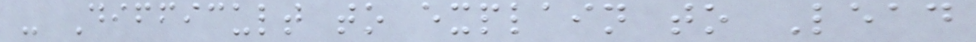- Difficult to explain to Lead
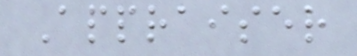Appraiser
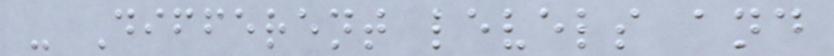- Different levels and
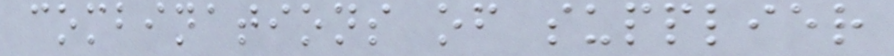combinations of supplier
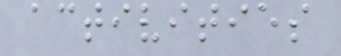activities
